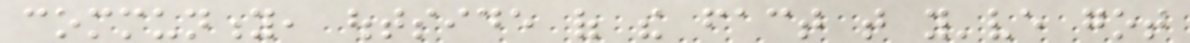community, outside of the fact that you've got
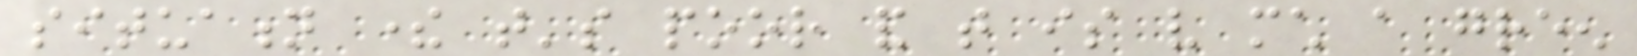situation there that's poor and that is very much a green
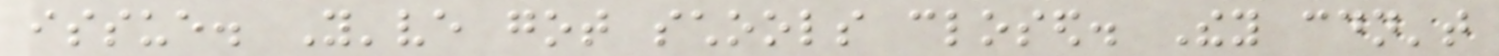issue. You've got schools closed. They couldn't
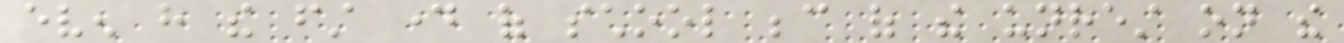even have the first day of school because of the unrest on the
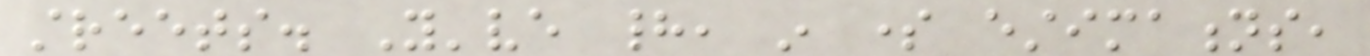streets. You've had, in some estimations,
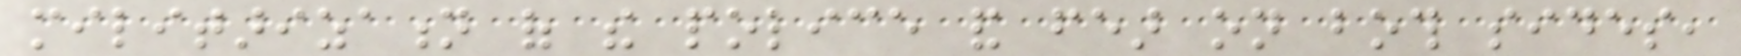militarization of the police and fear on both sides,
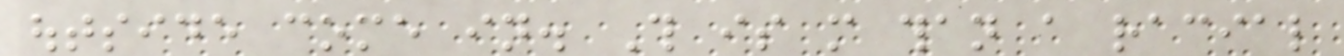outside come in. This is more than a racial
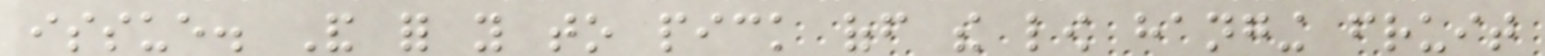issue. And for you to pick off the low hanging fruit
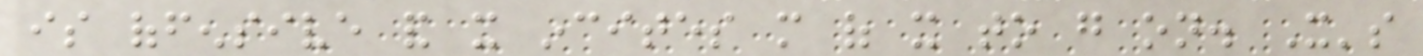is offensive and it incites more of it to go on. It's
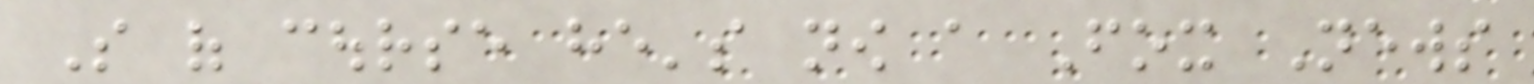So of course he's now a Fox News
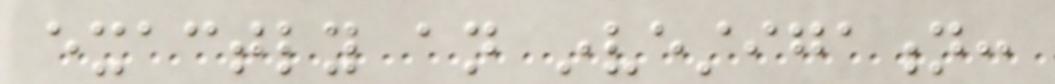exactly an investigation:
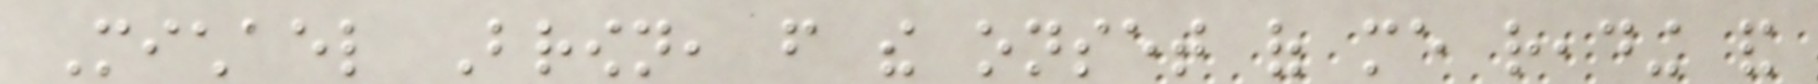Michael Brown, from the onset of me reading and
